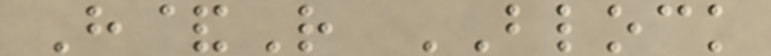H&R BLOCK
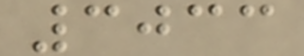3033
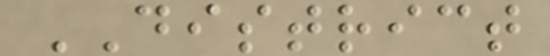DISTRICT
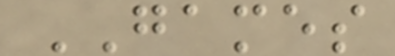GAMES
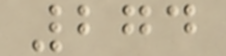274
